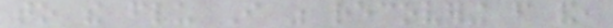to the flu I was recovering from and,
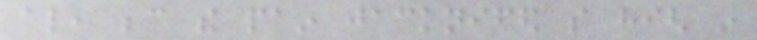also, because the pain jacknifed so high in
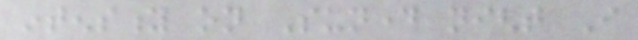intensity on Sunday night I
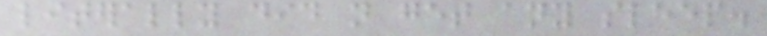literally did not get any sleep.
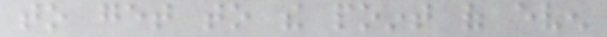to get to the point of even
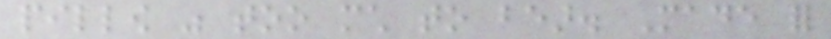pillow was too much to bear. Made for
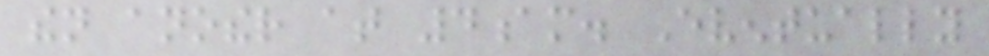then another at 4am. Eventually
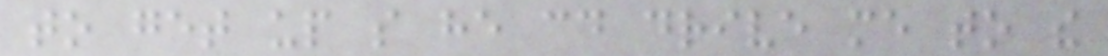to get up so he could drive me to the
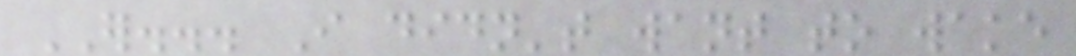ER... I didn't want to wake
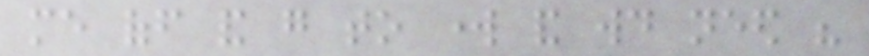me off and go to work and would need his
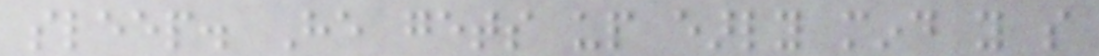sleep. He gets up early mind you so
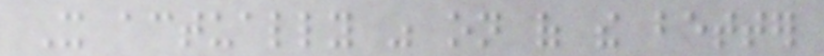It actually was on of the better
